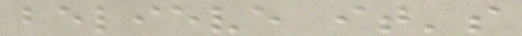believe it's
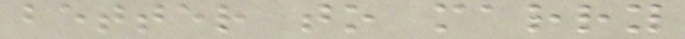better to marry
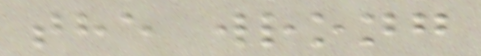the wrong
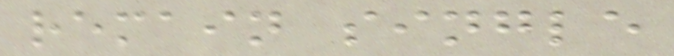remain single
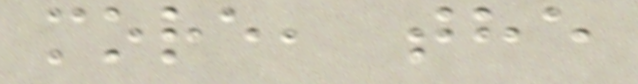more, the
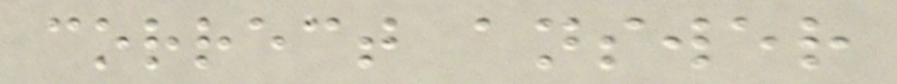correct answer
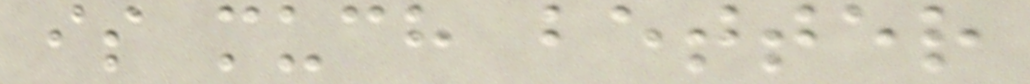is much better
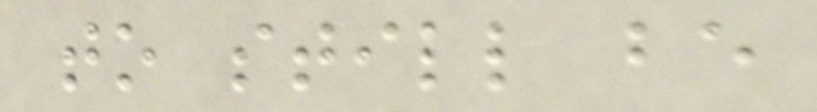to still be
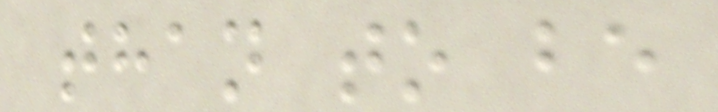than to be
